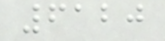6120
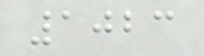1023
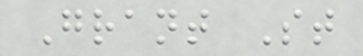Grant St
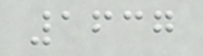1637
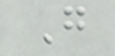G
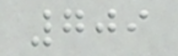709
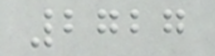2727
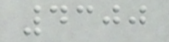4300
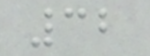32
